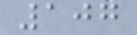107
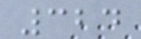324
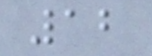12
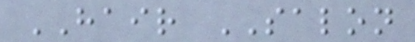HAIR SALON
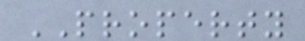PROPERTY
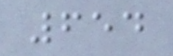654
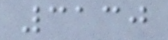3130
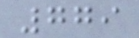779
